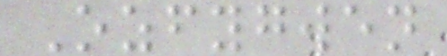Ozfygwen
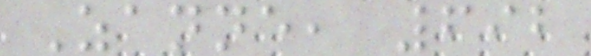Zanne, 692
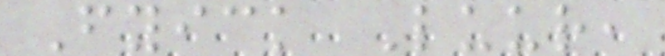Fyick Luur,
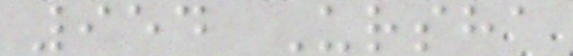954 Ursha
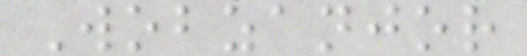Wobzanjor
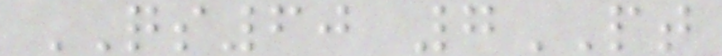QS60 7PT
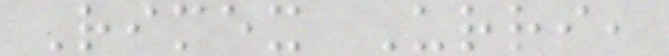Rimex Urri,
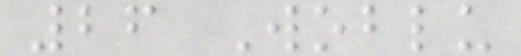26 Woblu
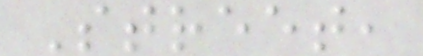Street,
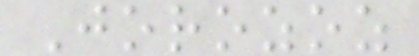Jorozoz
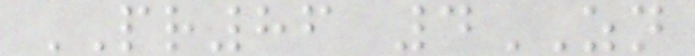PR86 4ZN
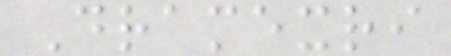Dramexri
